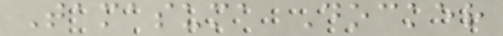Tamasuma Docker
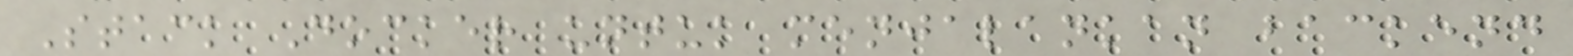Stack Docker untuk menjalankan backend
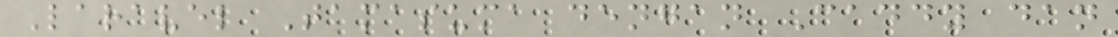Laravel Tamasuma dengan Caddy dan
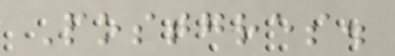Postgres.
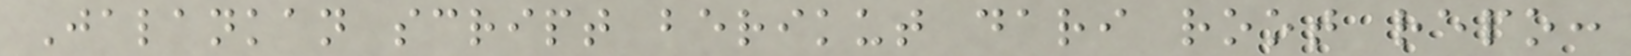Jalankan script berikut dari root repo:
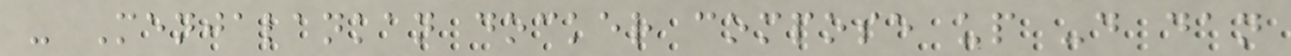- Menjalankan docker compose up -d dan
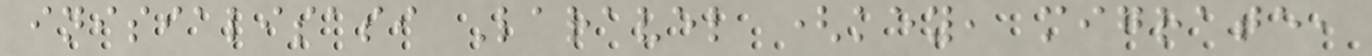inisialisasi Laravel (key, migrate,
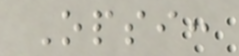Opsi:
